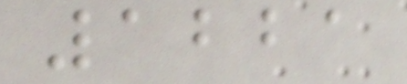1221
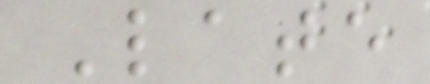Late
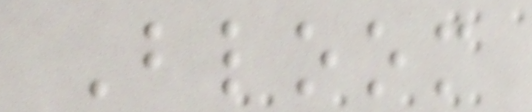Bloom
